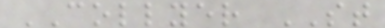COLLYER ST
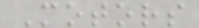Motors
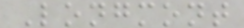Longmont
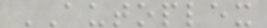AUTOPLEX
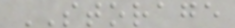STORAGE
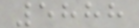5888
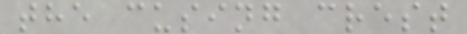the cusing crest
